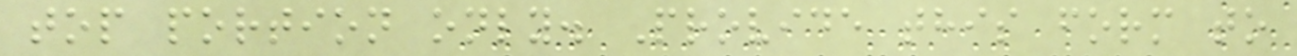top portion only. Provide this form to
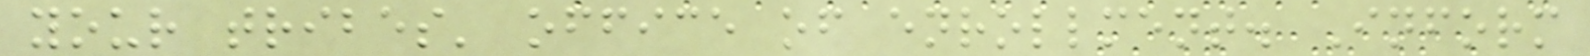your tribes' office of enrollment. Inform
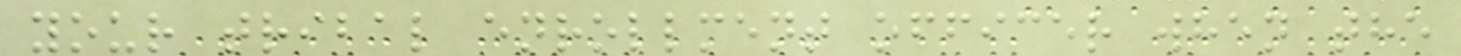your tribal enrollment officer when the
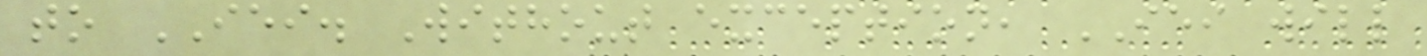to IEI. Without exception, IEI will
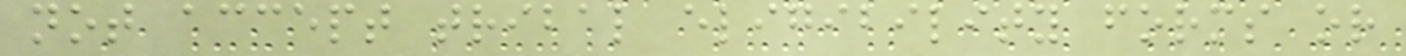not accept tribal eligibility forms or
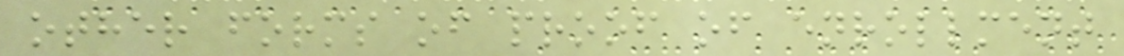other forms of proof of enrollment
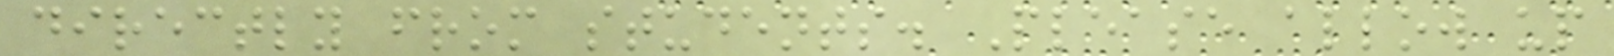directly from students. Please allow up
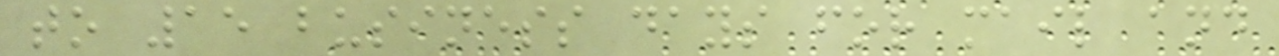to 15 business days for mail and
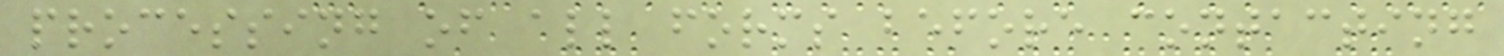processing of all forms before contacting
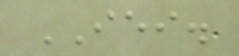IEI.
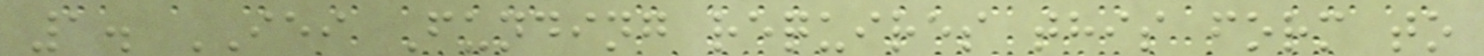1. IEI Funding requires this form to
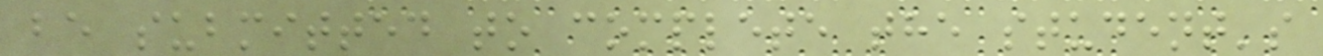be submitted to complete the student's
